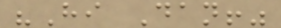"Hi Dan!"
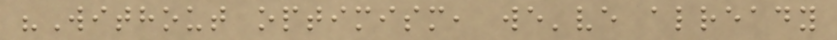"Without optimism, we've already
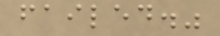failed."
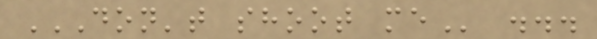DON'T SHOOT ME ...
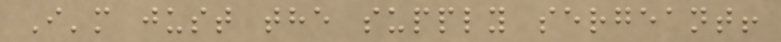I'm just the supply sergeant!
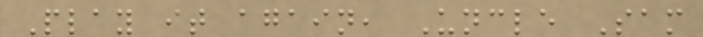Play it again, Uncle Sam
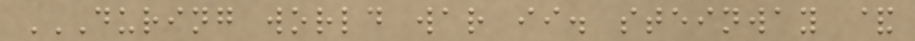DURING WORLD WAR II. STEINWAY &
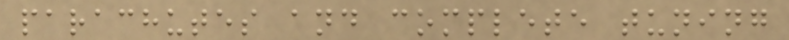parachutes and complete tuning
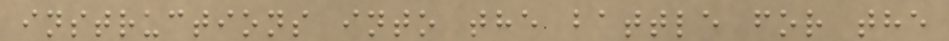instructions into the battle for the
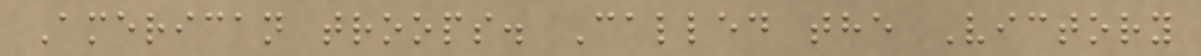American troops. Called the Victory
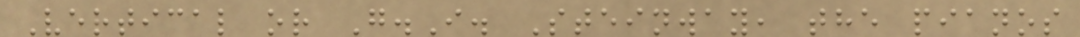Vertical or G.I. Steinway, the pianos
